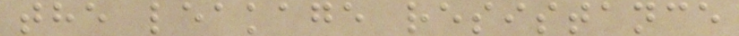the leakage resistance
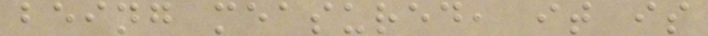being measured, it is
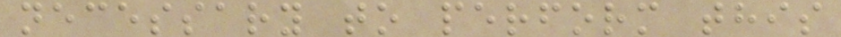necessary to perform this
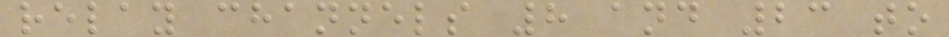relay channels 8 and 23 to
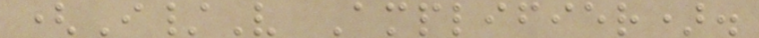(I/V Amplifier).
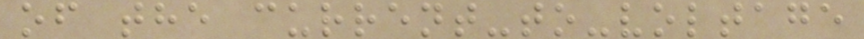of the current-to-voltage
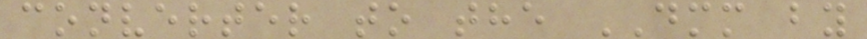converter to the DMM by
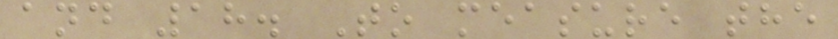and 18. To measure the
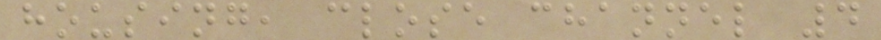housing, close channel 4
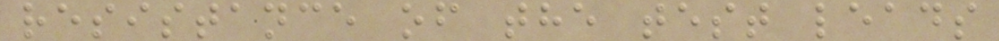resistance of the test leads
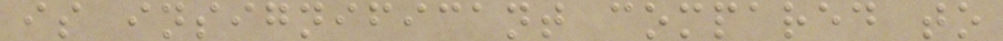is insignificant compared to
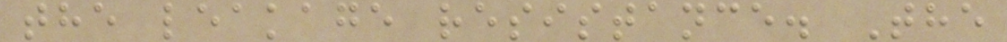the leakage resistance. The
